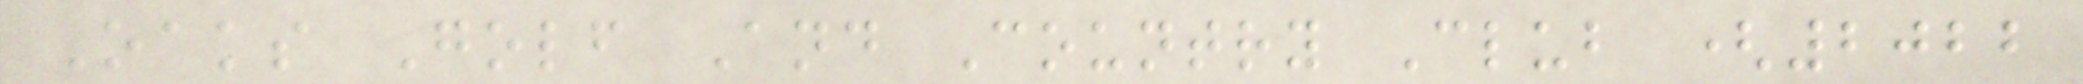Oaks Golf And Country Club (2022
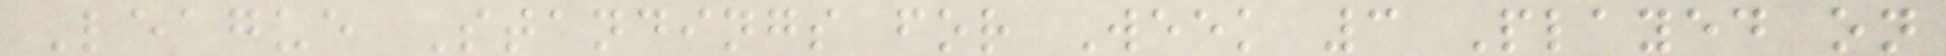League Standings for Week 3 Played on
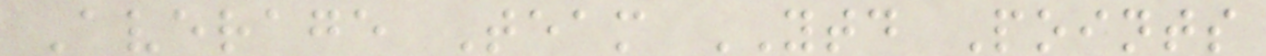Average Team YTD Points
